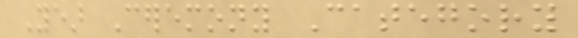Year Ceremony Category
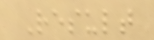Result
